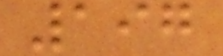197
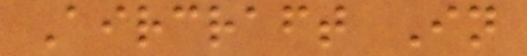Aircraft In
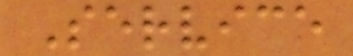Service
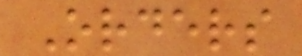Orders
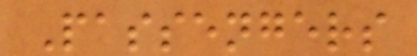Passengers
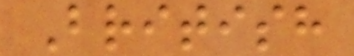British
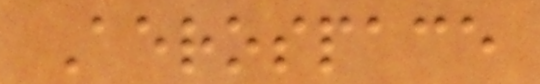Aerospace
